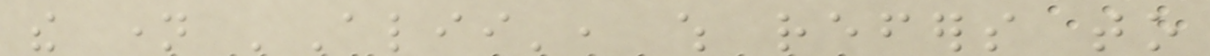the name 'Alii', which refers to
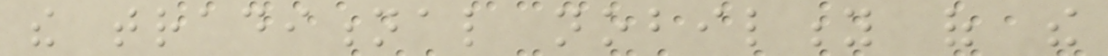the traditional nobility of the
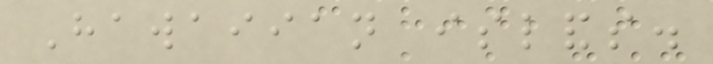Hawaiian islands.
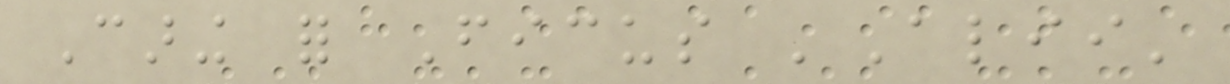Caring for Ficus 'Alii'
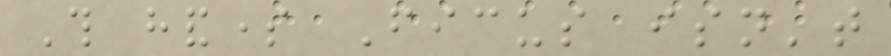This handsome Ficus isn't
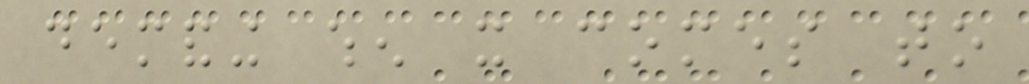demanding when it comes to
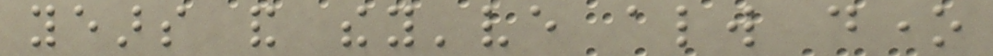years and they've always done
